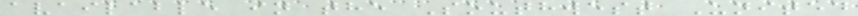available in the Southwest United
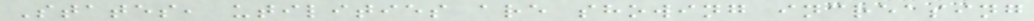States, utilities are showing increasing
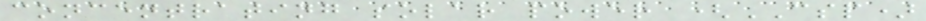concentrating solar power (CSP)
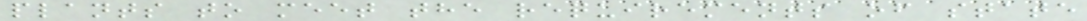plants to meet the requirements of state
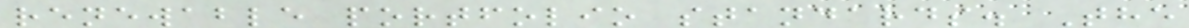renewable portfolio standards. The
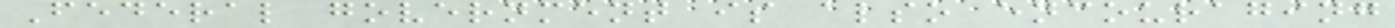Federal government is also encouraging
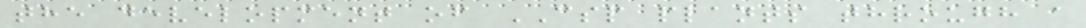the development of CSP plants through a
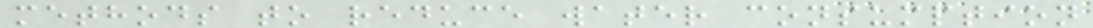methods to reduce water consumption
